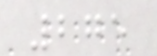275
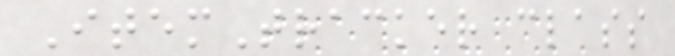ItemTracker class
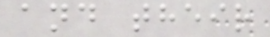and their
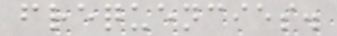frequencies.
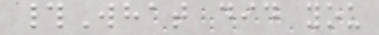#What did you
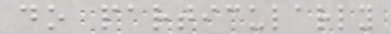do particularly
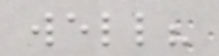well?
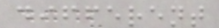different
